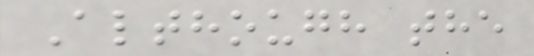Although the
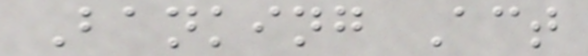Banking Act
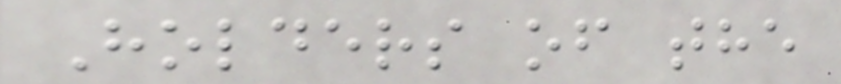Holders of the
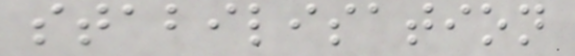stabilisation
